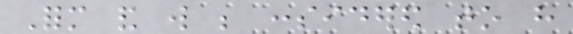Form and will be considered to have
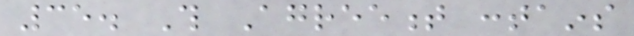35. This Agreement contains
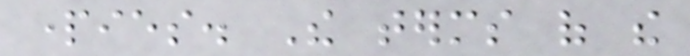parties. The terms of the
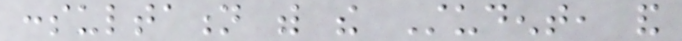consultation with the Student, and
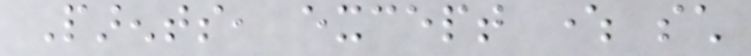Parents, except where such
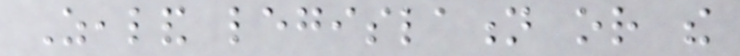Zealand legislation or the
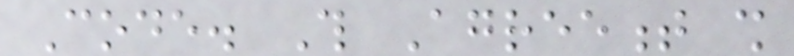Code. This Agreement shall
